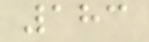183
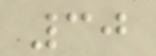30
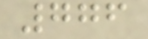776
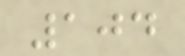104
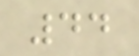44
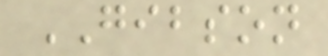GIBSON
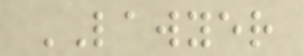LAWYER
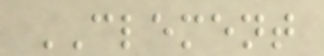CLEMENT
